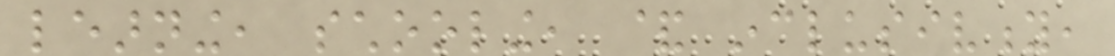learning, schooling, & inclusivity,
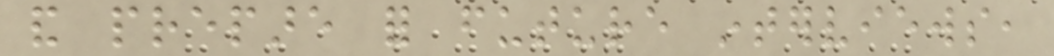and prepare for future interviews,
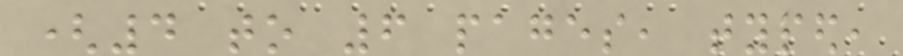(4 to 6 pages, typed,
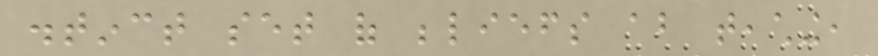distinct set of beliefs about teaching,
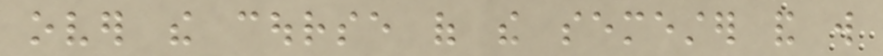over the course of the semester and will
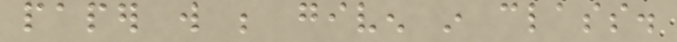paper will be given in class.
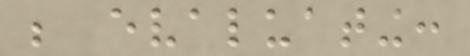be evaluating:
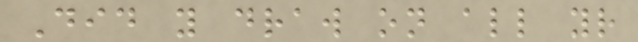Did you draw on all your
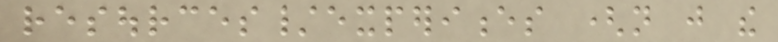resources/experiences (not just the
